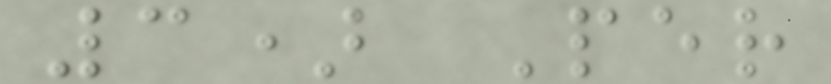3) Per
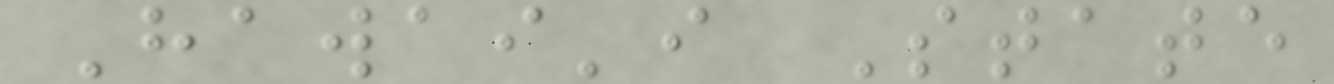Hawai'i State
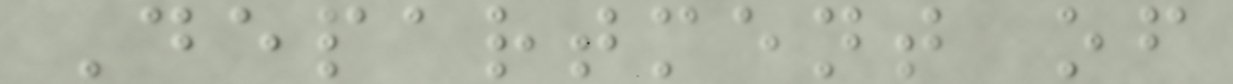Department of
